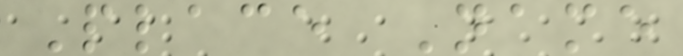Place Name
